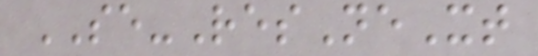SE-ResNeXt
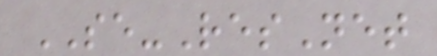SE-ResNet
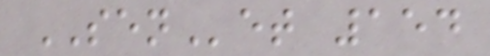SENet 154
